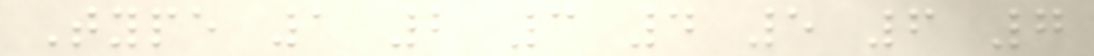Type 1 2 3 4 5 6 7
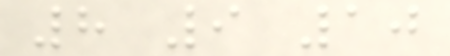8 9 10
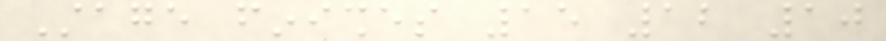Stage finishes 15 12 10
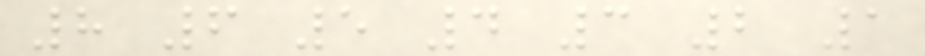8 6 5 4 3 2 1
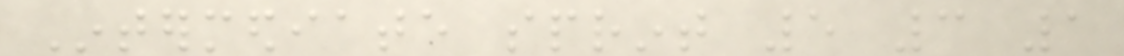Intermediate sprint 5 3 1
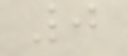0
